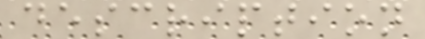description
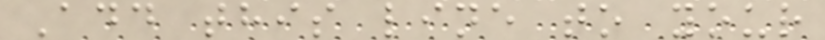Add this line to your
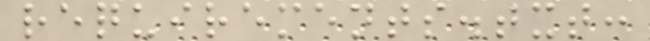requirements.txt:
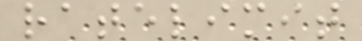ratelimit
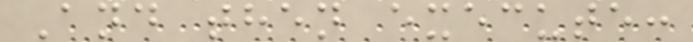And then execute:
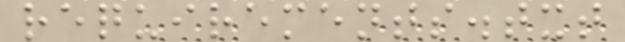requirements.txt
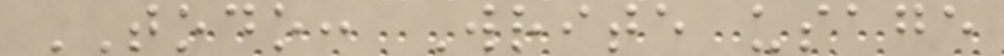TODO: Write usage
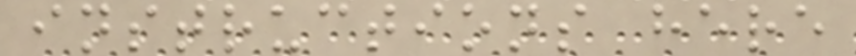instructions here
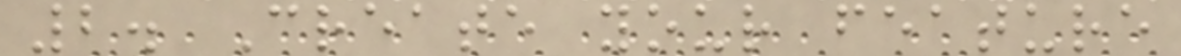2. Create your feature
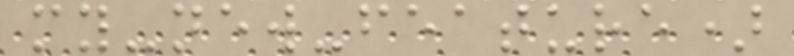my-new-feature)
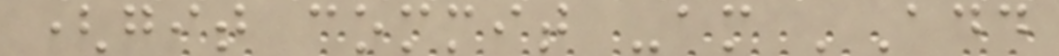(git commit -am 'Add
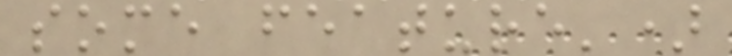some feature')
